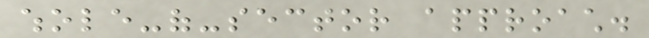whole-of-sector approach.
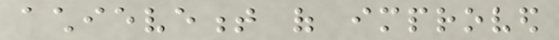achievement of improved
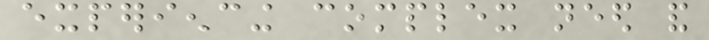experiencing complex need and
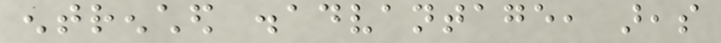entrenched disadvantage, areas
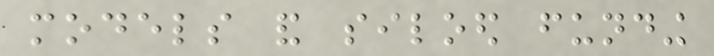models and siloed funding
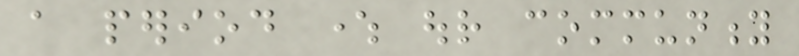a period where our community
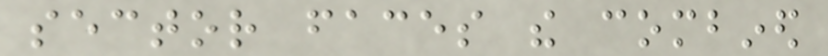sector faces the combined
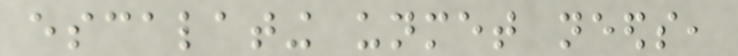escalating unmet needs,
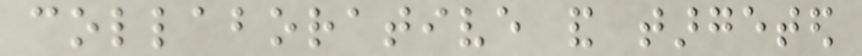collaborative and targeted
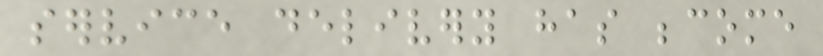service delivery has become
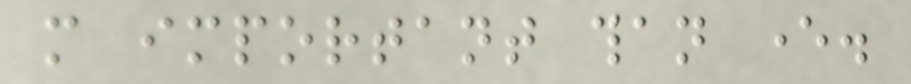more important than ever.
